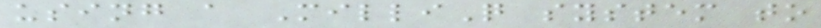using a MilliQ system to
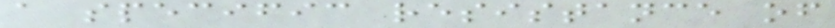a specific resistance of
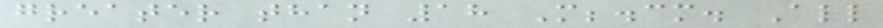greater than 18 M;.cm. All
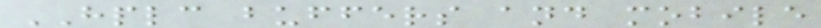HPLC buffers and mobile
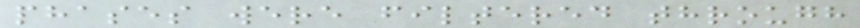phases were filtered through
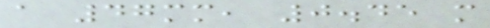a 47mm, 0.45 m
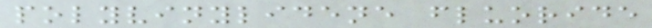polyvinylidene fluoride
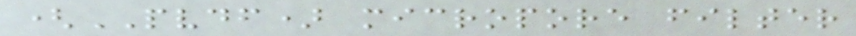(PVDF) micropore filter
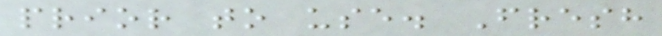prior to use. Fresh
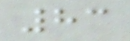83
